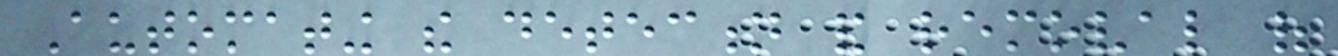Automating the detection and removal of
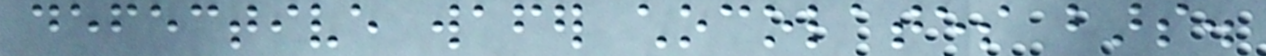defective wafer chocolates bars.
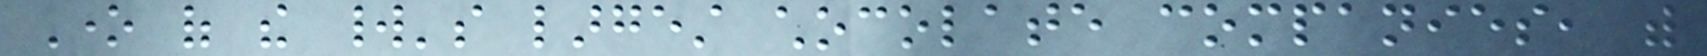One of the world's largest chocolate companies, with
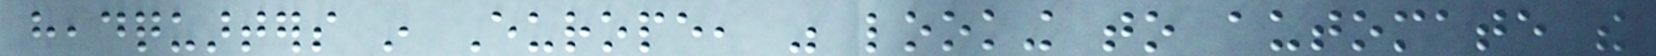headquarters in Europe, was looking to automate the
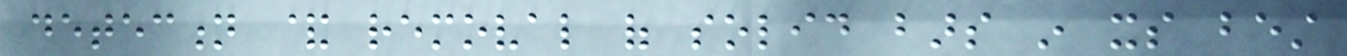detection & removal of solid bars in its best
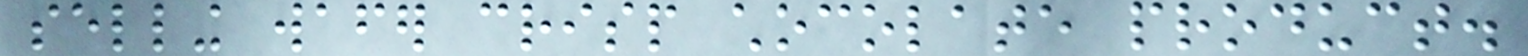selling wafer crisp chocolate product.
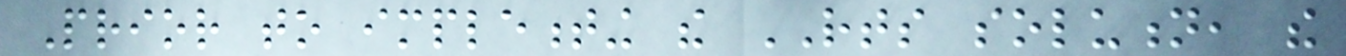Prior to implementing the RTS solution, the
